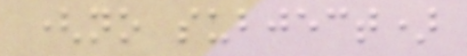(no subject)
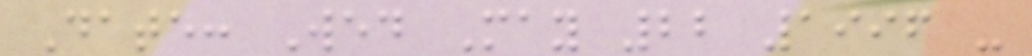Date: Wed May 22 1996 -
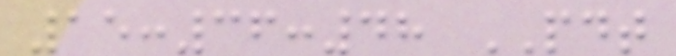15:36:48 PDT
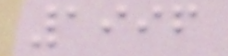1996
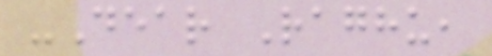-Dear Raghu,
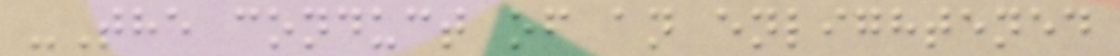-The conduct of an enlightened
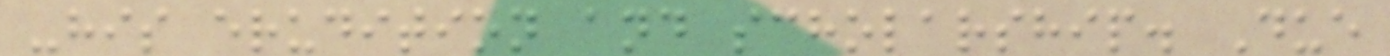-his erudition and scholarship. Due
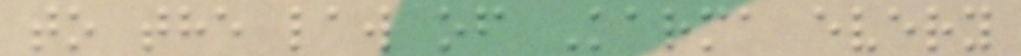to the law of Karma every
